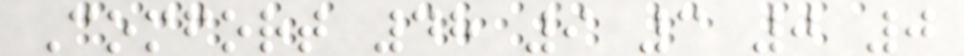Comfort 48 9 3 0 0
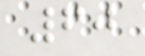60
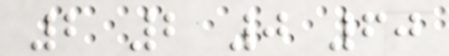2 2 0 60
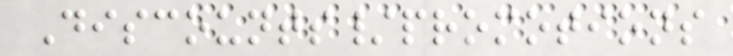Discounts/promotions
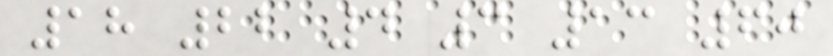18 22 4 3 13 60
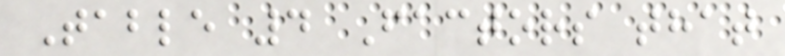Table 4 Factors that
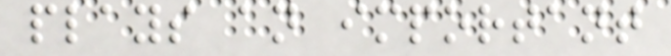plays an important
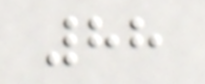88
